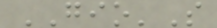GIO'S
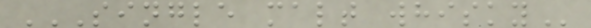SINGLE MALT WHISKY
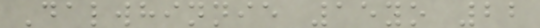Dalwhinnie 15yo 22
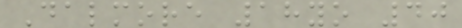Dalmore 18yo 40
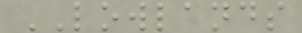LOWLANDS
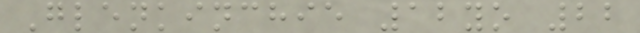Glenkinchie 12yo 22
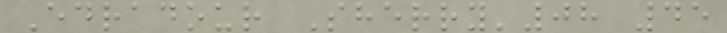Edradour Sherry'08 45
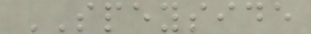SPEYSIDE
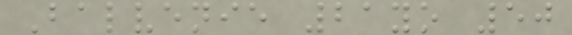Balvenie 21yo 50
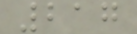217
